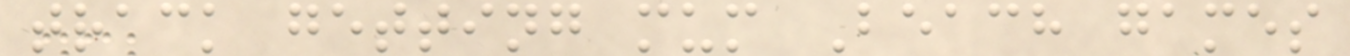track getting mum Beach games
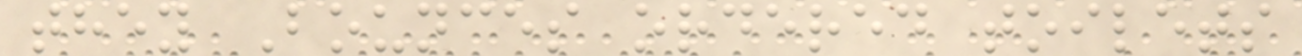they Bounces ordered toilets
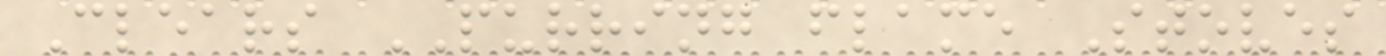Clears PURRING flame Stoves
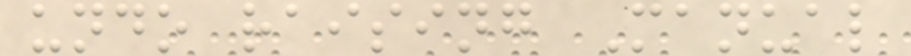undo raising Manual
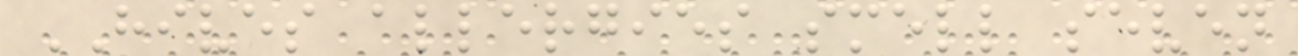HIVES allergies smell seven
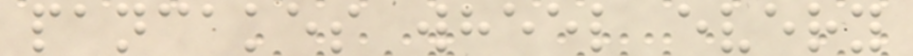pancakes wheel every
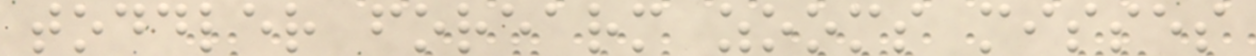toddler forearm zooms misses
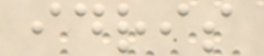idris
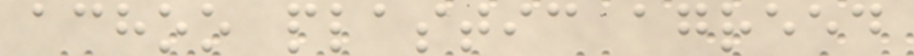achoo plastic agreed
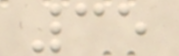35
